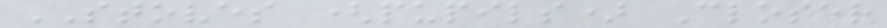STOVES (pupils) Closer
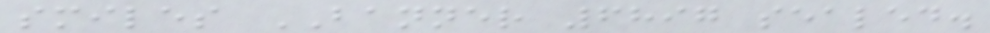smiles BANNER 6897 sealed.
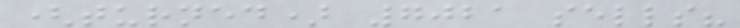(turned) 7021 sells?
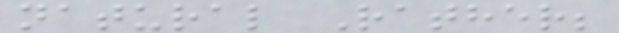natural Rather;
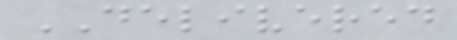DELIVERED
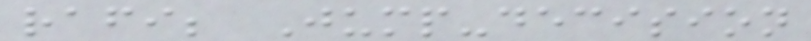rafi; Jump-decision
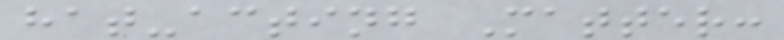hat-acting Matter:
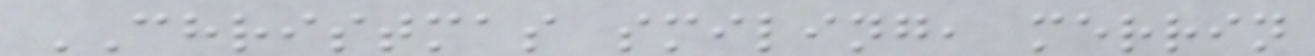CHRISTMAS smiling, merrin
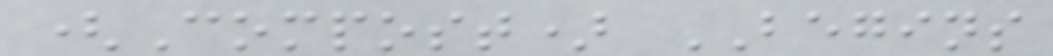(Compost) BEGINS
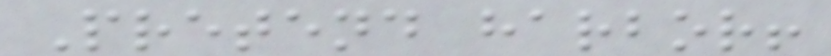Pretend harbor!
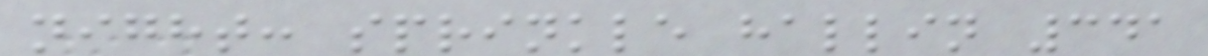night: sprinkle hallin 341
